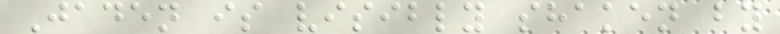Jaden is visibly shaken by
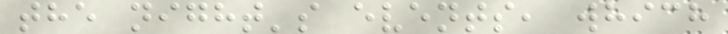the night's events, which
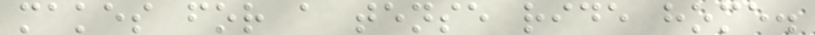makes for a tense ride home.
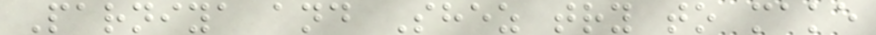Parniya and Shez try to make
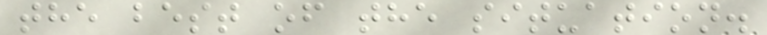the best of the situation.
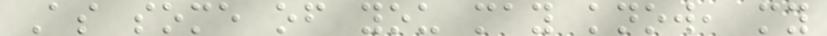As some of you may know, my
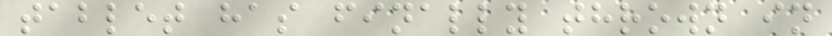tablet has finally thrown in
